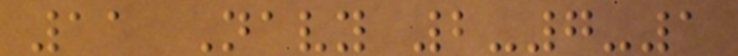11 Navy 2-7-1
